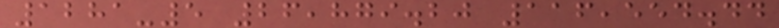1281-5 26,879.20 116,554.44
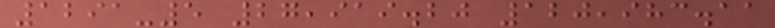1291-5 27,919.20 120,983.11
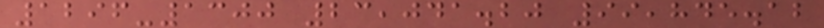1296-1300 23,041.20 99,845.12
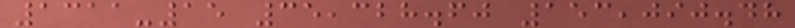1311-15 35,328.60 153,090.48
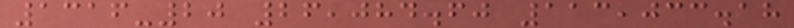1316-20 26,084.60 113,033.18
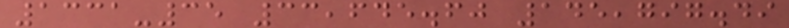1331-35 33,645.60 145,797.49
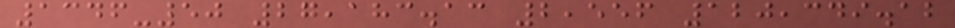1346-50 27,183.13 2,556 120,349.12
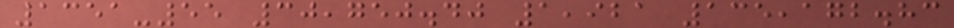1351-55 30,750.40 1,921 135,172.83
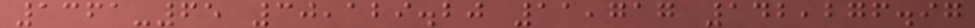1361-65 30,129.20 11,717 142,276.97
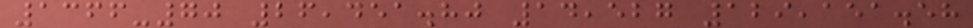1366-70 26,451.80 14,527 129,151.58
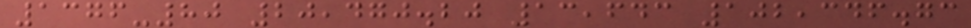1376-80 20,470.20 13,643 102,346.73
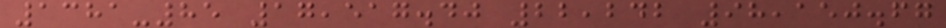1381-85 17,517.40 22,242 98,150.67
